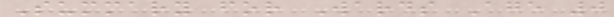Summary for Wards Age 0
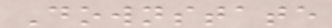Downstate
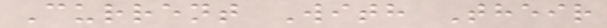Current With Their
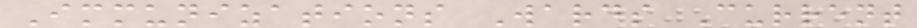Immunizations Wards Current
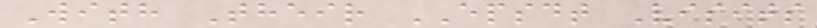With Their EPSDT Visits
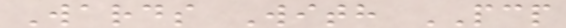Wards With PCP
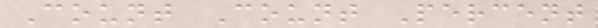Count Count Percent
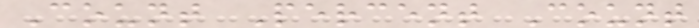Count Percent Count
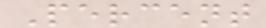Percent
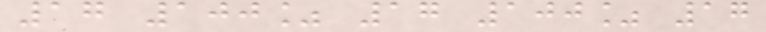17 100% 17 100% 17
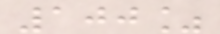100%
